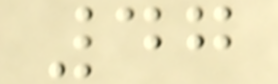47
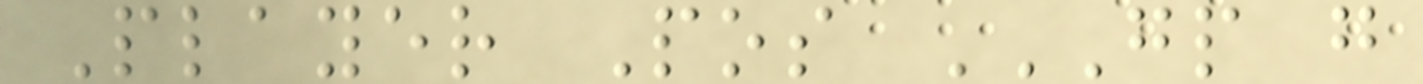Player Pos GP G
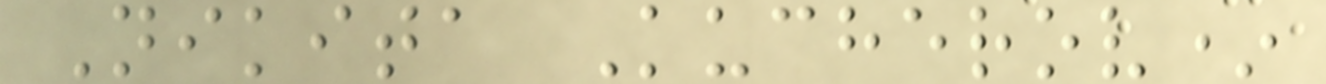Nikita Kucherov*
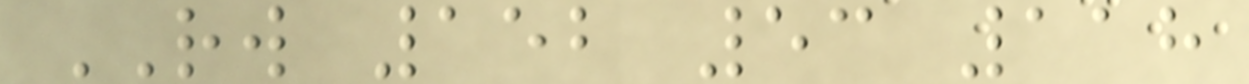RW 152 53 118
